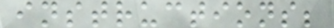instructions;
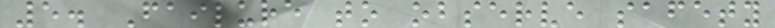5. Failure to observe safety
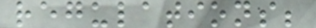regulations;
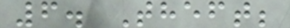6. Theft;
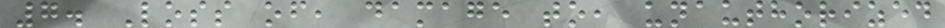7. Loss of, damage to, unauthorized
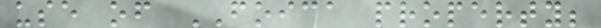use of FOICA property;
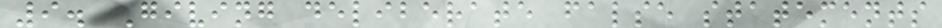9. Giving deliberate false statements
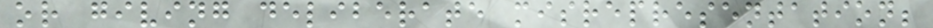or giving deliberate misrepresentation;
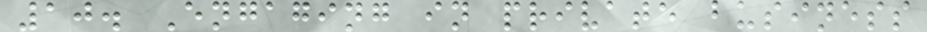10. Engaging in private business
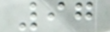97
